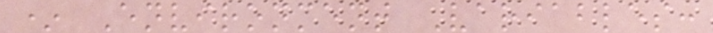* Environment Variables:
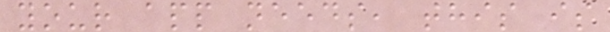your app needs, this is
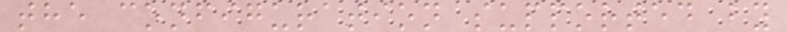the configuration supported by
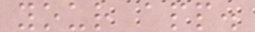your app.
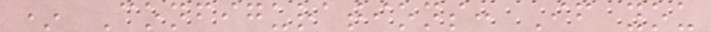* Configurations: If you
